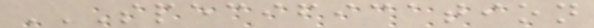SPECIFICATION
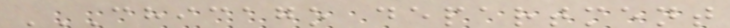CHICAGO DEPARTMENT
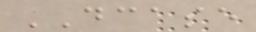DCASE
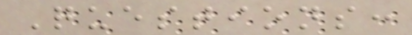Questions:
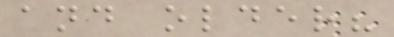and older?
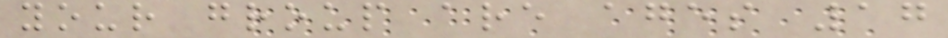your group are ages 17
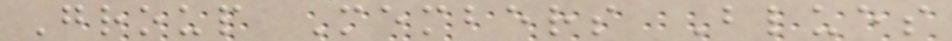Group Members Blues
